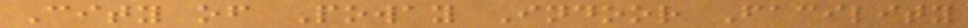City of Poway Indoor Facility
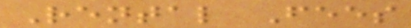Rental Fees
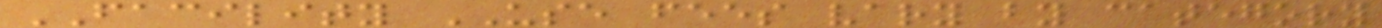FACILITY USE fees vary by category
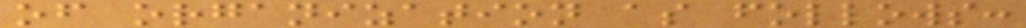of organization as follows:
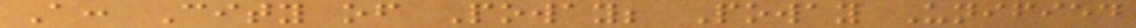A: City of Poway; Poway Unified
